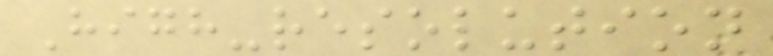High-resolution
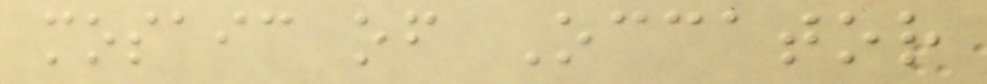mosaic of Occator
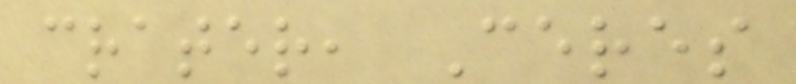crater, Ceres
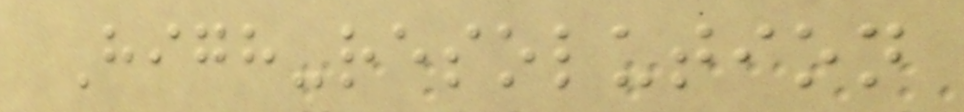High-resolution
